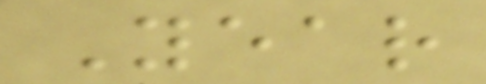Year
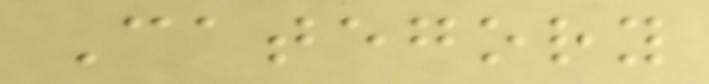Category
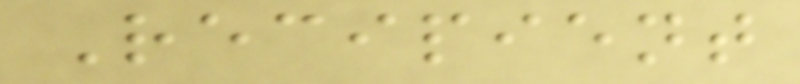Recipient
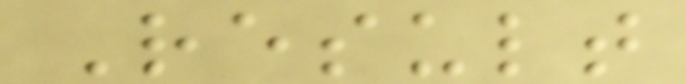Result
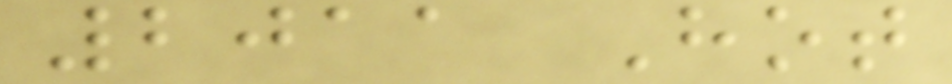2011 Hot
